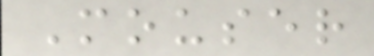Mouser
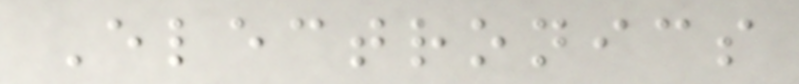Electronics
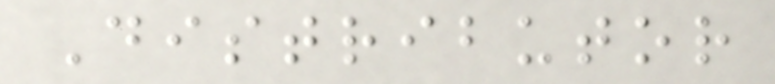Distributor
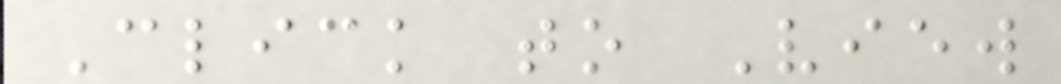Click to View
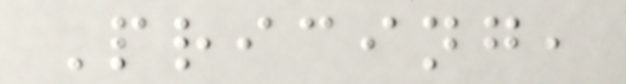Pricing,
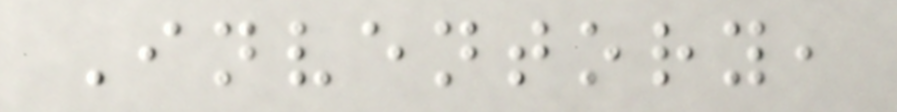Inventory,
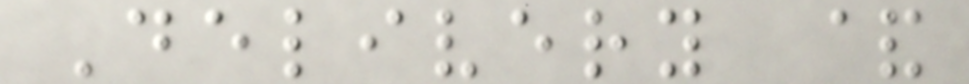Delivery &
